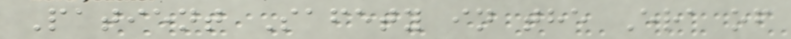Patient Safety in the Era of
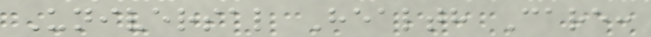Universal Health Care:
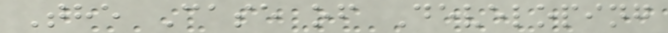The Case of Developing
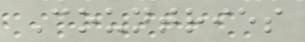Countries
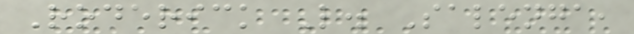Roderick L. Salenga,
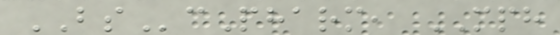BScPharm, MPH
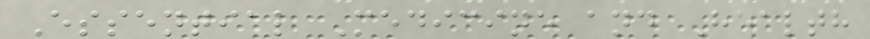Essential Medicine and Health
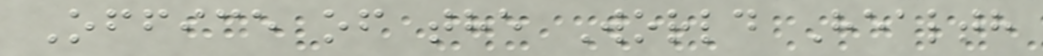Office of the World Health
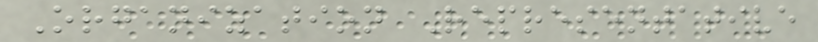Organization Representative
